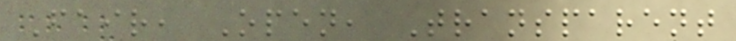Fair, Open, Transparent
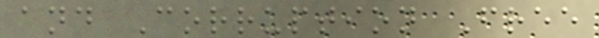and Corruption Free
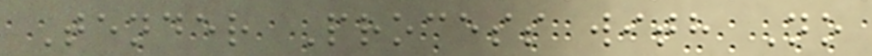Tender Process with No
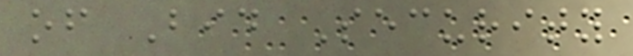of Bid Security
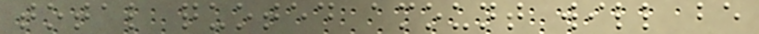total quoted amount will be
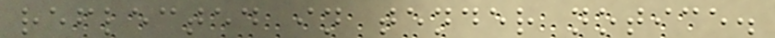reflected in tender notice.
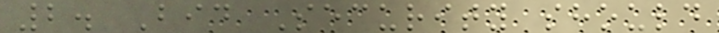2. Bid Security should
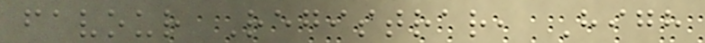favour Registrar, High
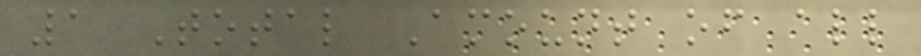1 Total Amount of all
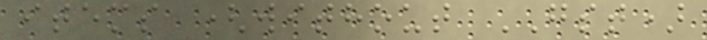items (without GST)
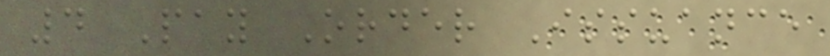4 Pay Order Issuance
